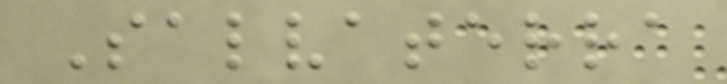Salvaterra
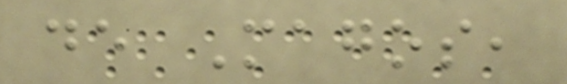de Magos,
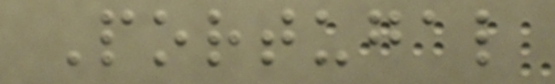Portugal
